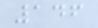146
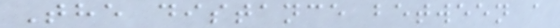The distance between a
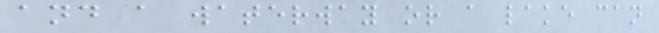and a waterway or a lake can
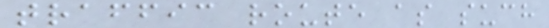traffic route as such
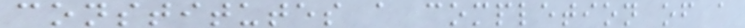constitutes a completion of a
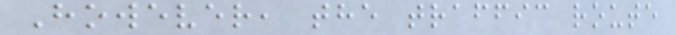However, the traffic route
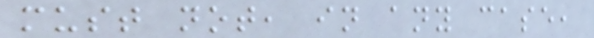must not, in any case,
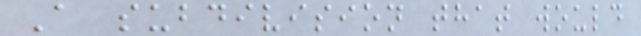A subdivision that would
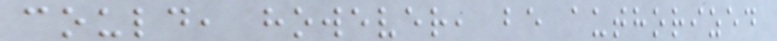could, however, be authorized
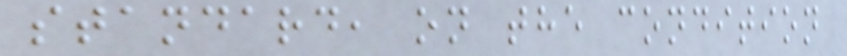standard, on the condition
